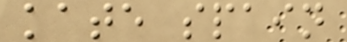kate spain
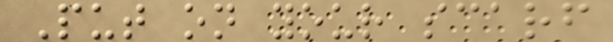Put on your scarf
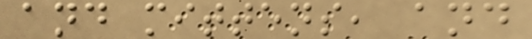and mittens, and
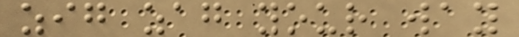zig zag your way
